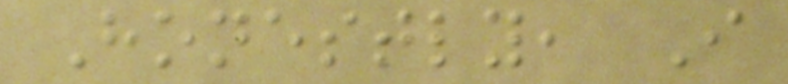Honestly, I
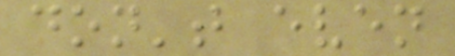don't even
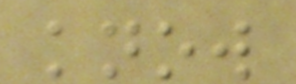know
